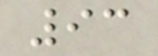93
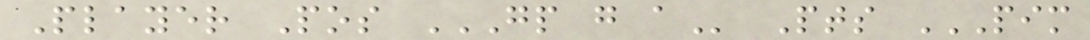Player Pos GP G A Pts PIM
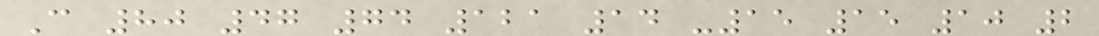C 80 47 74 121 14 -15 15 10 2
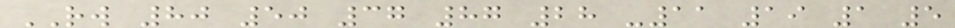RW 80 50 37 87 28 -11 19 1 5
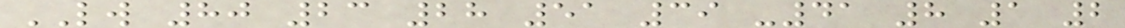LW 80 23 28 51 39 -41 8 1 2
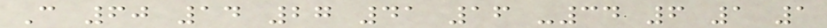C 60 14 27 41 16 -34 6 1 1
